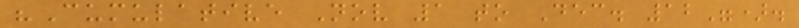"Cumulative Nov 1 to Dec. 12").
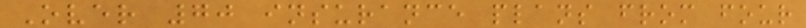Over 70 insurance plans from four
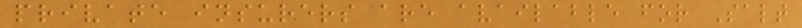private insurers are available for Salt
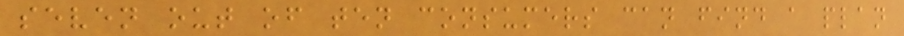seven out of ten consumers can find a plan
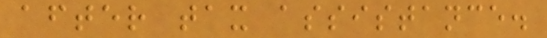after tax assistance.
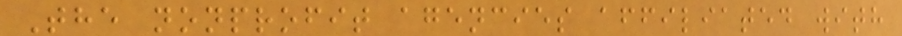The nonprofit agencies affiliated with
